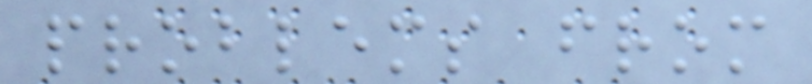problems from
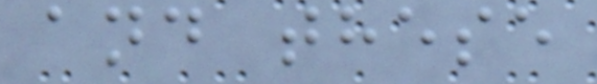and these
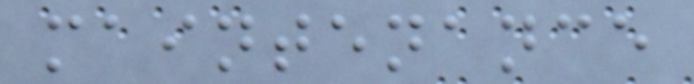maintenance
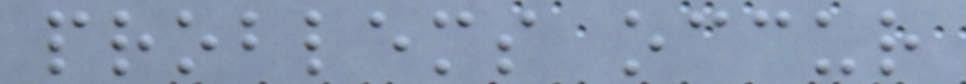problems occur
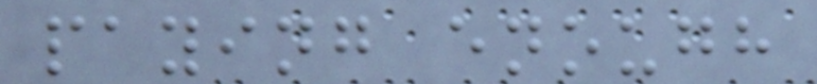paying enough
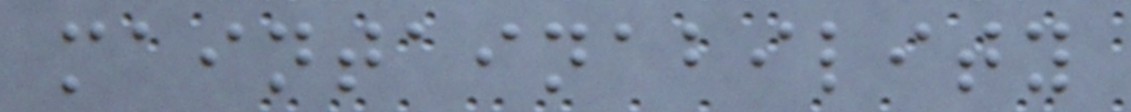maintainability
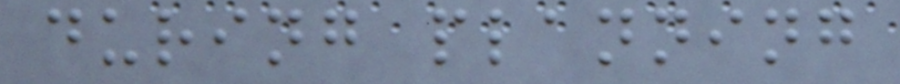during planning
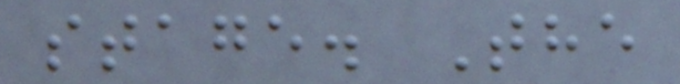stage. The
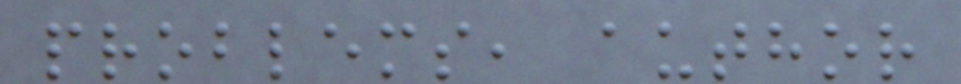problems, author
